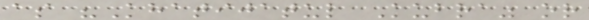as "Khatijatul Kubra" or
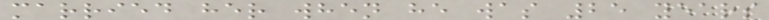married her when he was 25 years
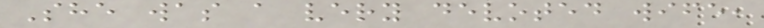She was a very devoted wife,
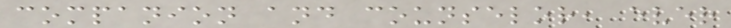companion and counselor, ever
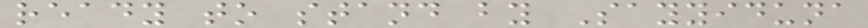ready to stand by Sayyiduna
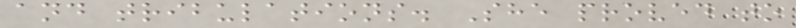and tribulations. She proved to
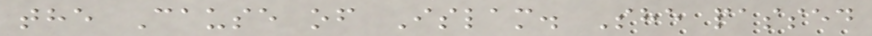the Cause of Islam. She passed
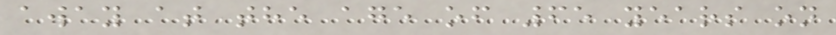away at the age of 65 years on
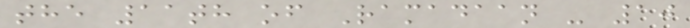the 11th of Ramadaan - 10
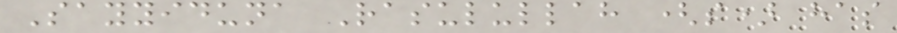Sayyiduna Rasulullah (s) has
